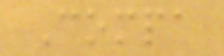Compa
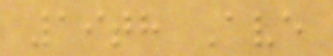19th Ave
